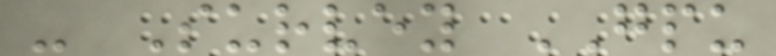- Survey GPU
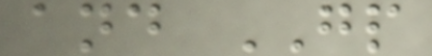and GP
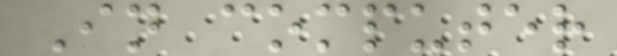In computer
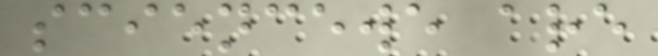sciencewe are
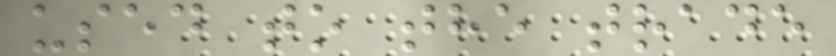used to the trade
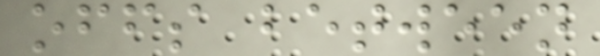offs between
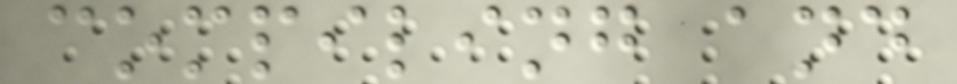compiling and
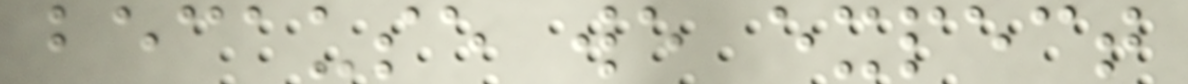because we expect
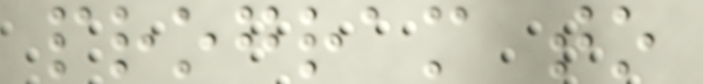program to
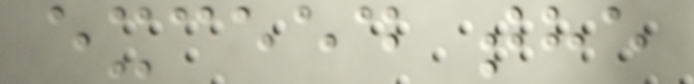exceed the
